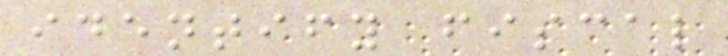identify fiscal
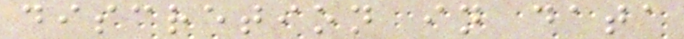discretion in data
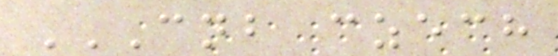CNB CZECH
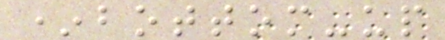*bottom-up
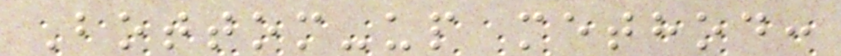Bottom-up method:
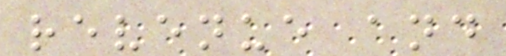revenue and
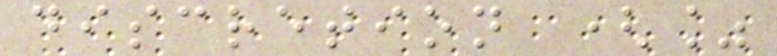discretion (%
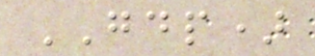GDP)
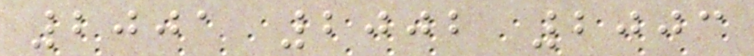2001 2002 2003
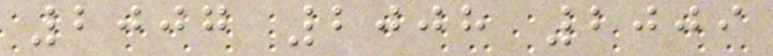2007 2008 2009
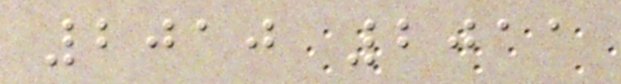2010 2011
